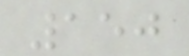150
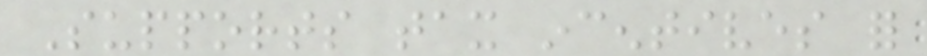Supports tax incentives for
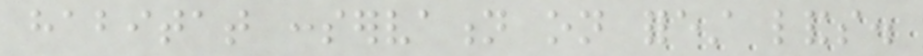habitat conservation on forest lands.
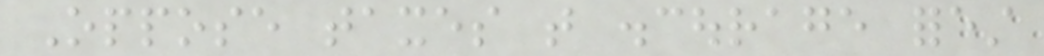Oppose taxes that discourage forest
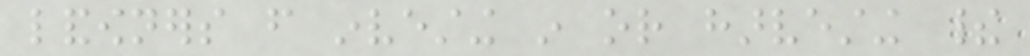landowners from investing in or harvesting their
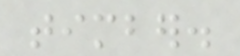timber.
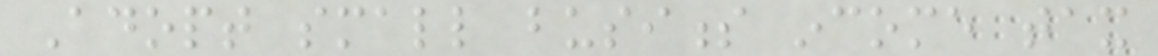Adopt small business income tax
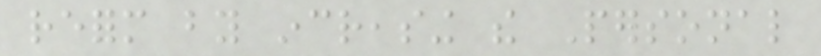reform by increasing the Personal
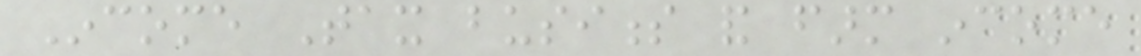Income Tax business and farm income
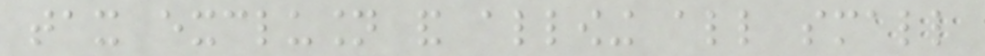tax exclusion and allowing all small
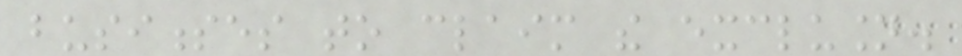businesses to claim the exclusion.
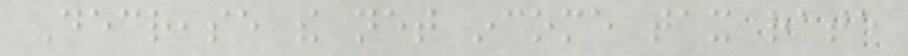Decrease the net income tax rate
